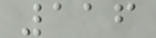116
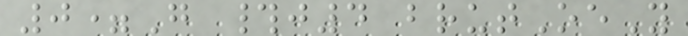0=G #j4 brutOeY
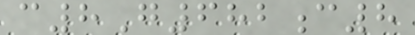c8G682c8
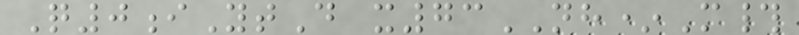Q0iYtD x73NH*M#
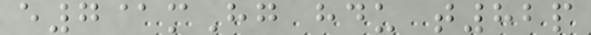e7@mHg hdu t82p
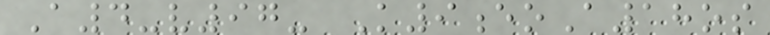A4-v97- K9eoA18os
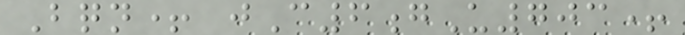Bqn+ jC6gU703+
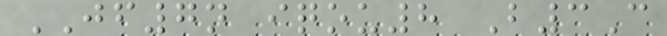JF7n iqou8 B3C
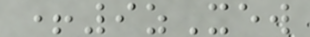+9zXew
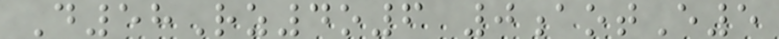D58Rz4o6 0aotE5
